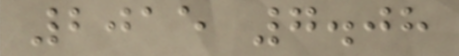2015 7.08
